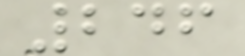246
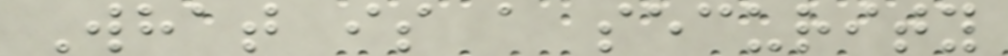What is a security
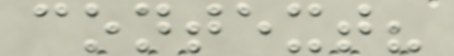context?
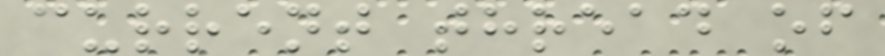current thread of
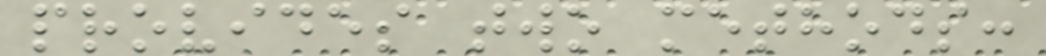provides two methods:
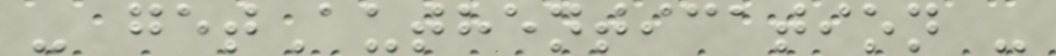- getAuthentication -
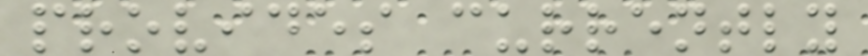provides currently
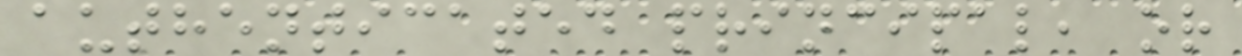authenticated principal, or
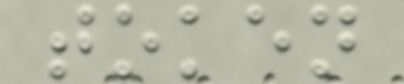token
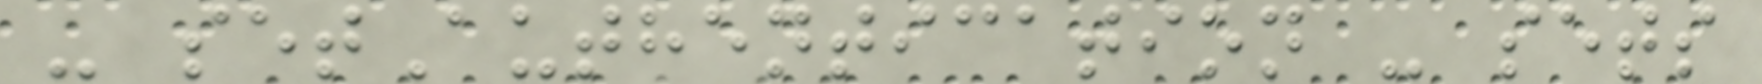- setAuthentication - sets
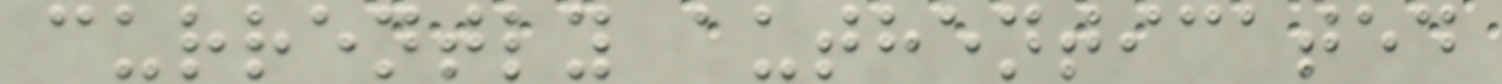currently authenticated
